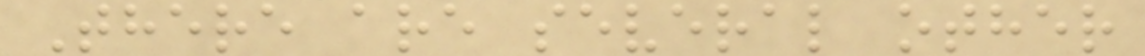There are several other
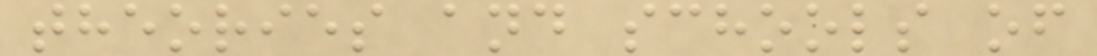theories and schools of
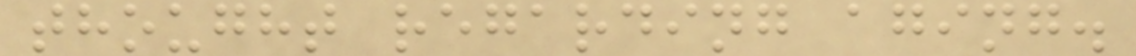thought regarding aging.
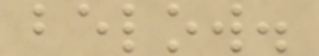below.
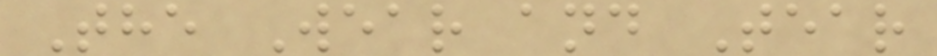The Wear and Tear
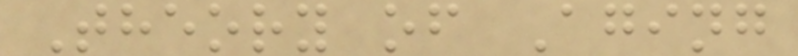Theory of Aging
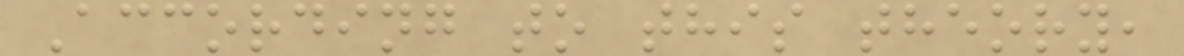According to this theory,
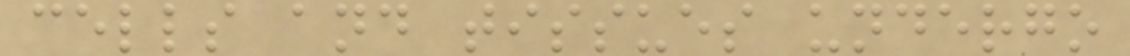cells and tissues undergo
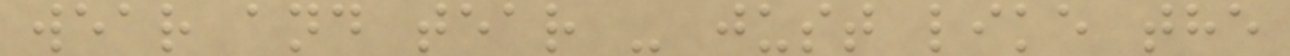wear and tear - just like the
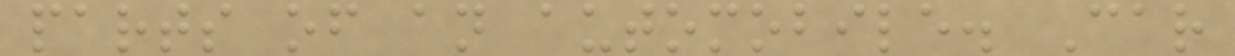parts of an automobile. Car
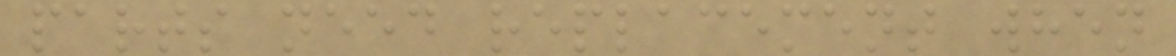parts need replacement when
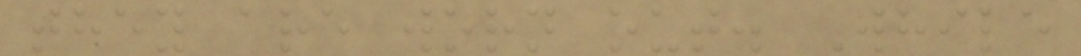they are worn out. While
